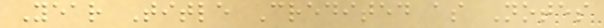Year Title Credited as Notes
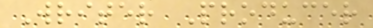Writer Producer
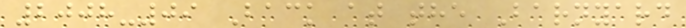2008-09 Back at the Barnyard
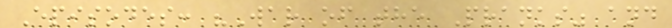Episodes: "War of the Pranks" and
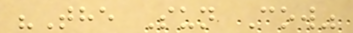"The Sun Cow"
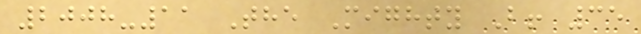2008-11 The Mighty B! 35
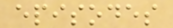episodes
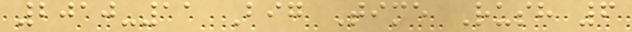2010-11 Big Time Rush 6
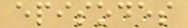episodes
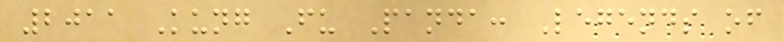2011 Kung Fu Panda: Legends of
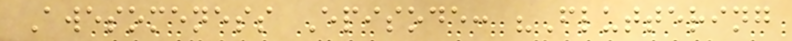Awesomeness Episode: "Fluttering
